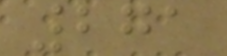271
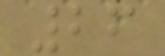26
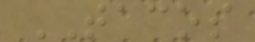TACOS
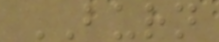BURN
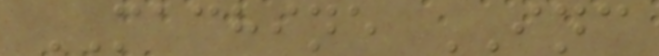MACHINE INC
